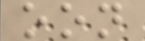oon
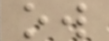ow
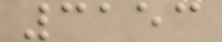3153
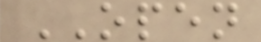OPEN
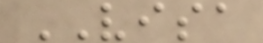VISA
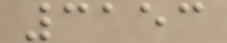3153
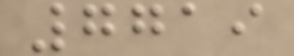7719
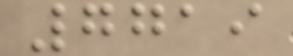7719
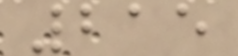215
